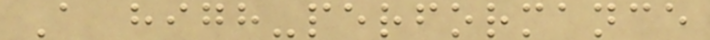A high-performance
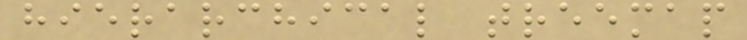hierarchical treemap
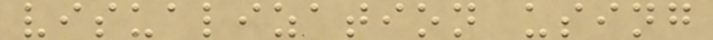visualization using
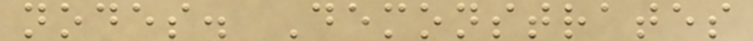nodes. Demonstrates
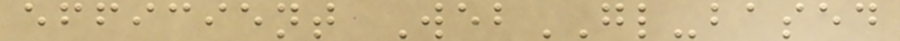efficient WebGL-based
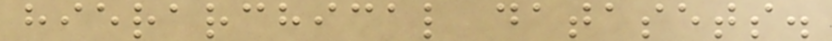hierarchical datasets.
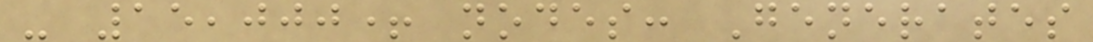- 15,000+ nodes: Generates
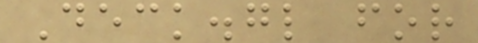Deck.gl for
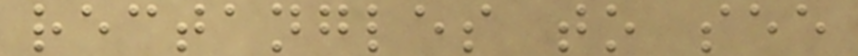rectangles to see
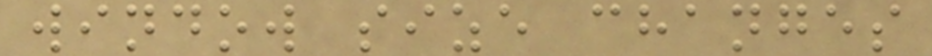window size changes
